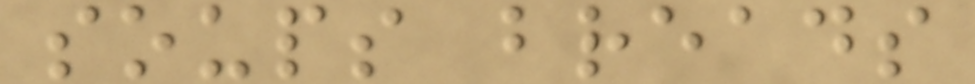soups breads
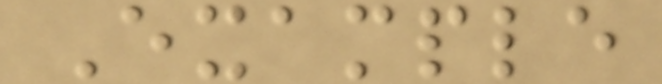Example
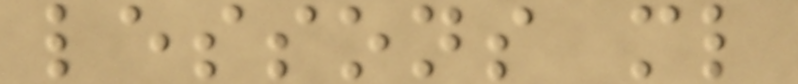lessons ml
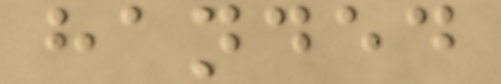handed
